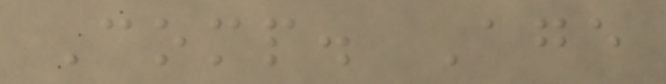Comp. Age
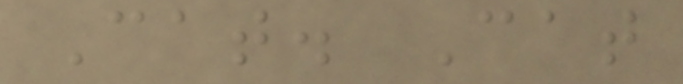Cat. Cat
